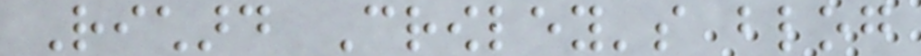Richard Crowley's blog
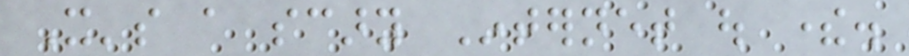It's a scary Internet out there.
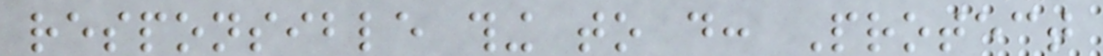responsible thing to do: Protect
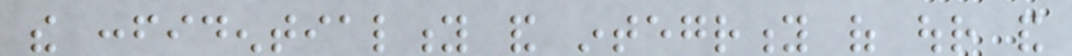the confidentiality and integrity of our and
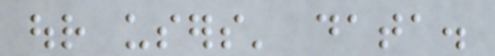our users' data.
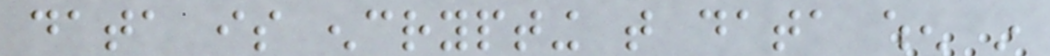data is encrypting that data when in
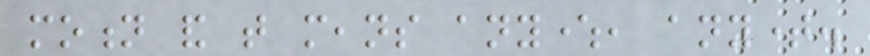motion and that means anywhere, anytime.
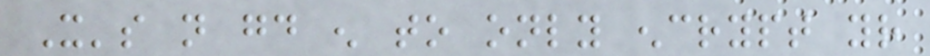It's not good enough to only encrypt your
